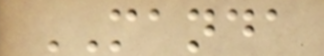MANDA
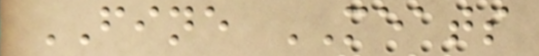FINE MEATS
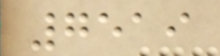7519
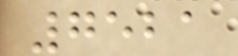7521
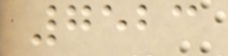7523
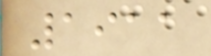1911
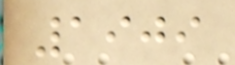1909
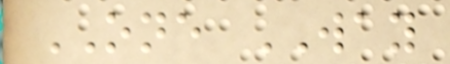ONE WAY
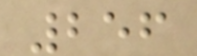256
